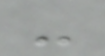-
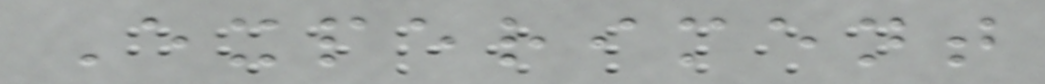Experiment
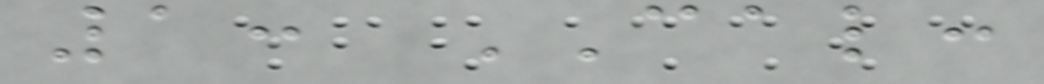1: CAL:
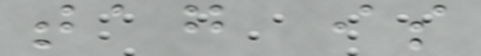tag is
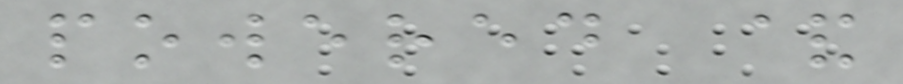powered &
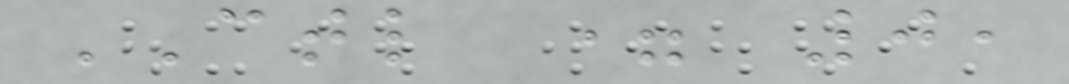CTL = 0,
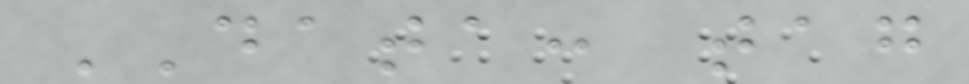DATA: tag
